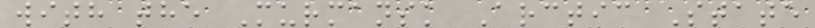with the Murmansk Arctic State
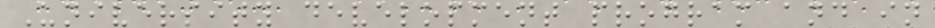University development program and in
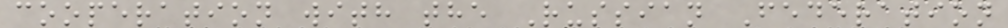cooperation with the Russian Federation
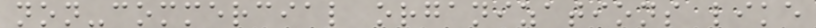non-commercial organizations like
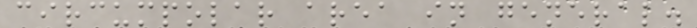circumpolar area in general.
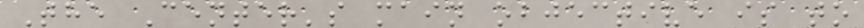The Center's main objective is to
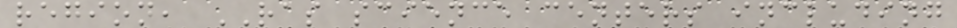region, RAS science centers including
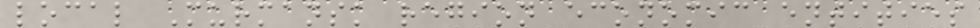local Murmansk region economic entities
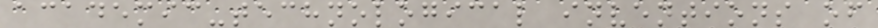academic-technological inventions of
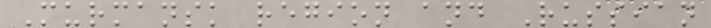Murmansk region and Russian
